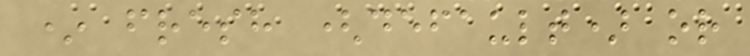* fresh (default) or
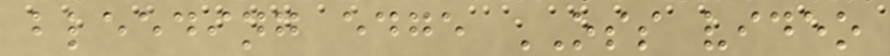bleeding edge OSS video
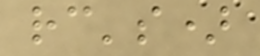rc's)
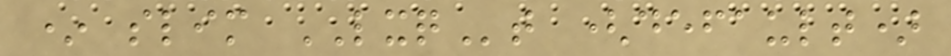* slim LXQt (default)
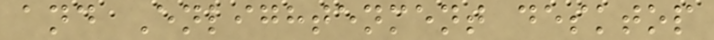and Enlightenment desktop
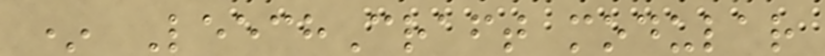* LeechCraft modular
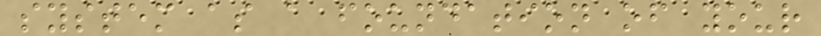system as a foundation of your
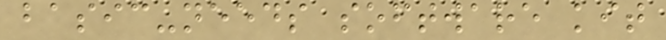basic-needs software kit
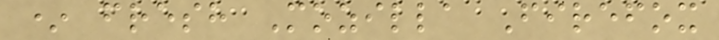* fresh Mozilla Firefox
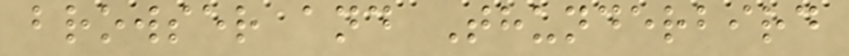browser and Thunderbird
